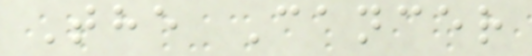The Cancer
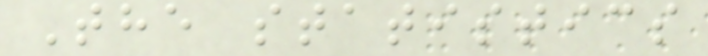The statistics
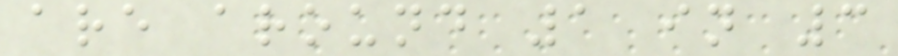are around 1 in 3
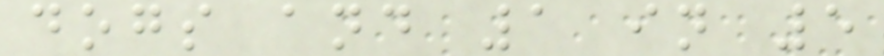dogs and 1 in 5
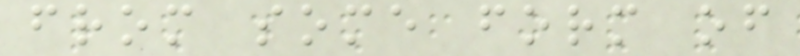from some form of
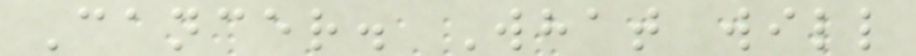Cancer. What will
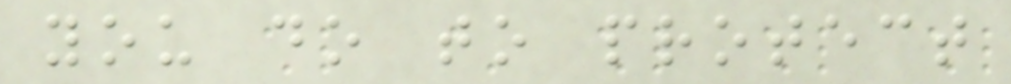you do to protect
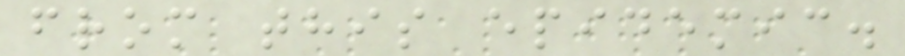from this epidemic.
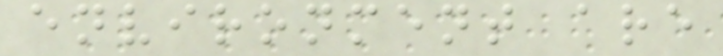environment are
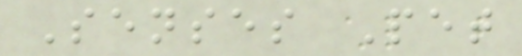Senses Pet
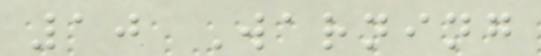10 Warning
